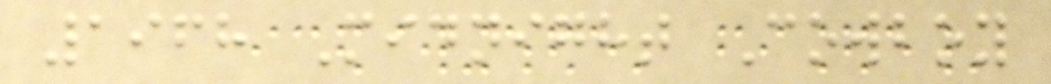1968 Midnight Cowboy
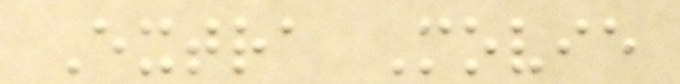Extra Movie
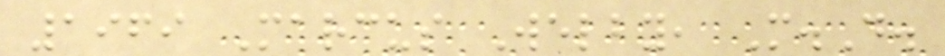1969 Marcus Welby, M.D.
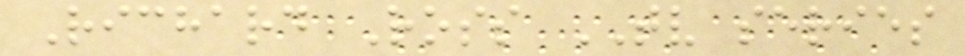Richard Ross TV series
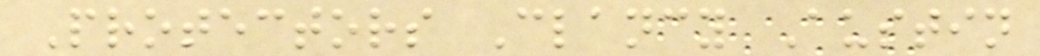Protectors Clancy Austin
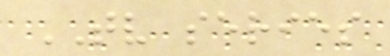TV series
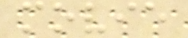movie
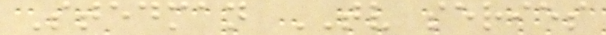Stedman TV series
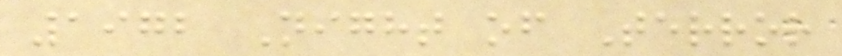1972 Night of Terror
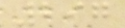297
